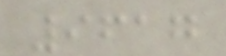9617
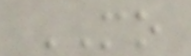MO
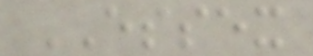ESSEX
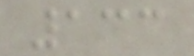133
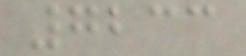7233
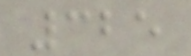325
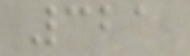321
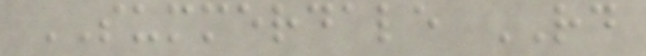SUMMERDALE RD
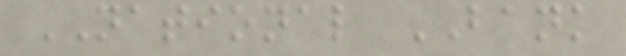NATIONAL BANK
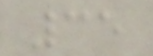35
